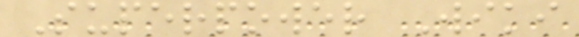Superpower Wiki
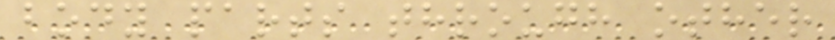body parts through other
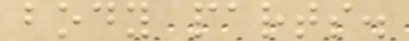body parts.
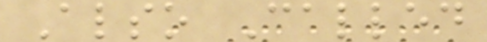Also Called
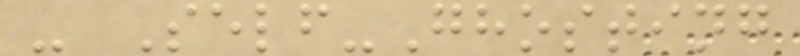- Self-Ghosting
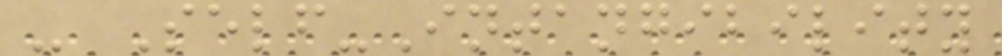- Self-Intangibility
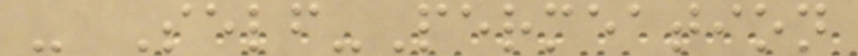- Self-Permeation
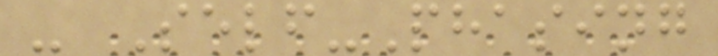- Self-Phasing
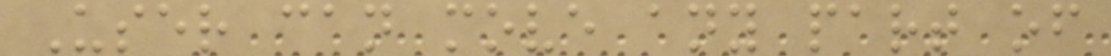User can move any part of
